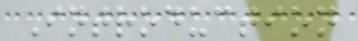Introduction
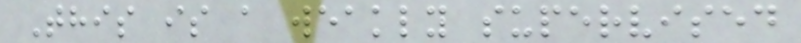This is a weakly supervised
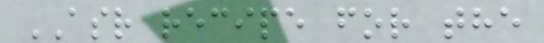ASR recipe for the
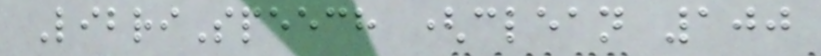LibriSpeech (clean 100
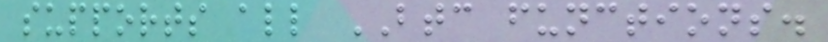supports all BTC functions.
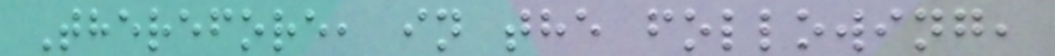Therefore, in the following,
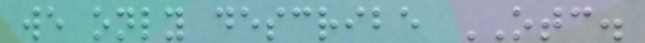we only describe OTC.
